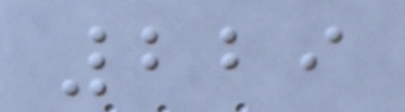229
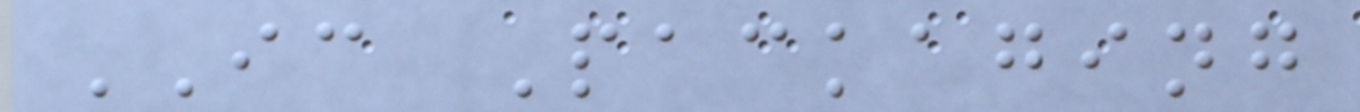IC Packaging
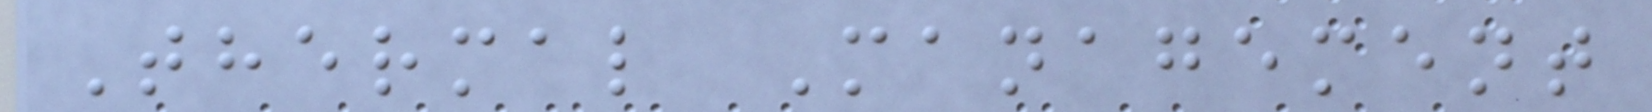Thermal Management
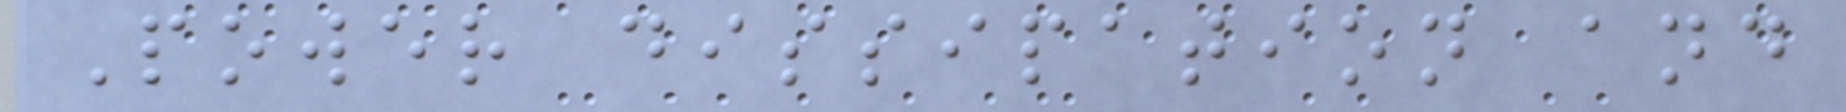Power dissipation and
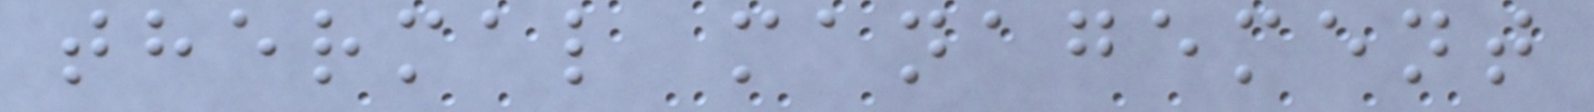thermal management
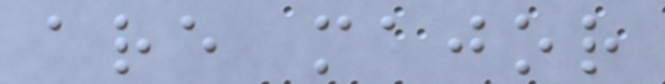are major
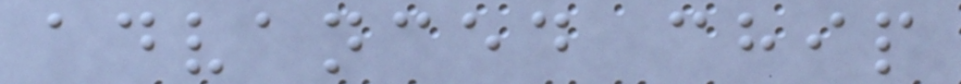advanced chip
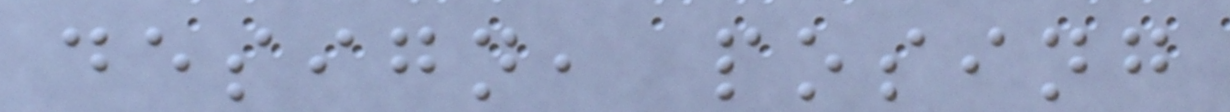design, posing
